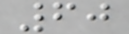60
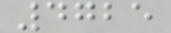4725
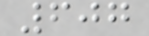607
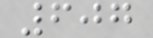607
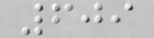609
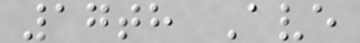17th Ave
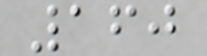160
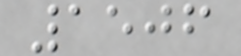1506
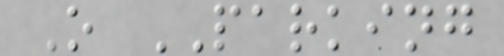O PARKING
